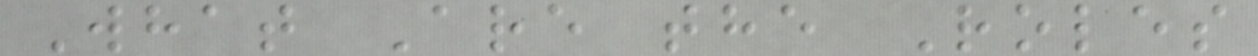What Are the Roles
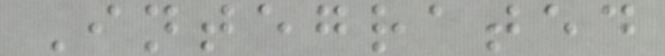Integrated
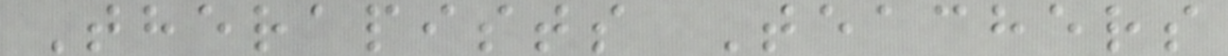Therapists Teachers
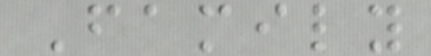Family
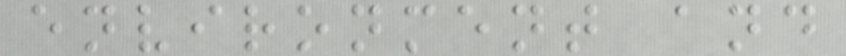environment and
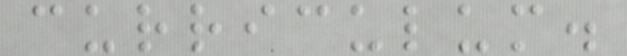curriculum.
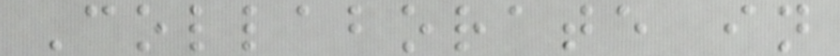Collaborate in
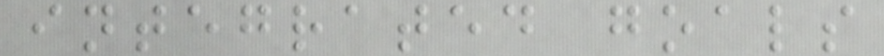integrated goals
